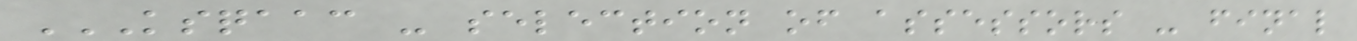KSQAAC - SELECTION OF ASSESSORS - FINAL
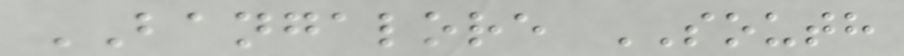BANGALORE SOUTH
